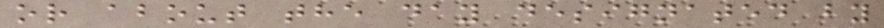or about the day designated by
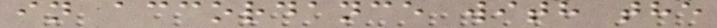in accordance with the
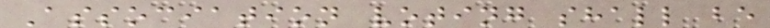Association voting shall be
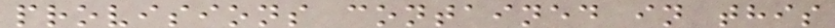provisions contained in this
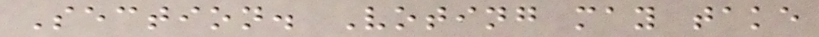Section. Voting may take
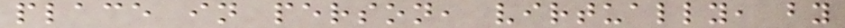place in person, virtually, by
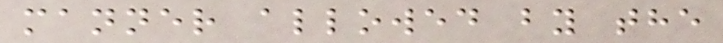manner allowed by the
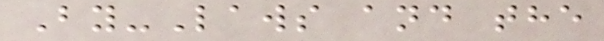By-Laws and the
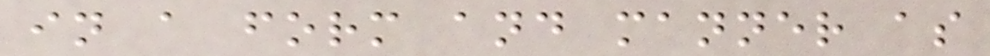in a form and manner as
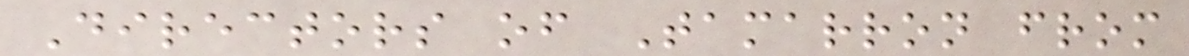Directors of Tamarron from
